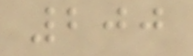200
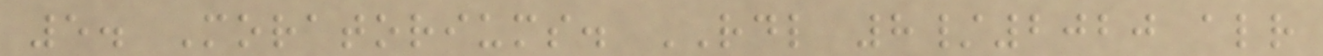5. Moratoriums. RDL 8/2020 already
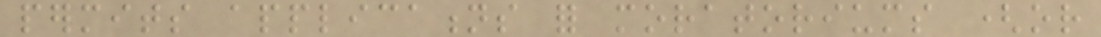permits applications for moratoriums (or
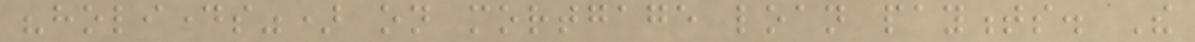"holidays") on mortgage loan payments. The
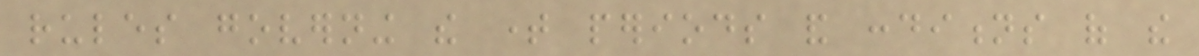rules governing the time periods and conditions of the
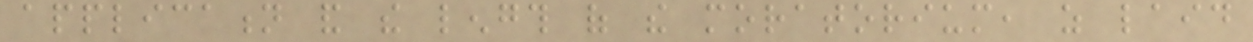application and the length of the moratorium, as laid
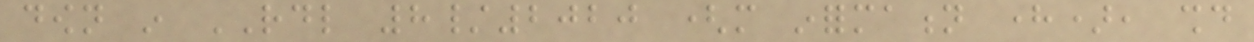down in RDL 8/2020 (more information here), should
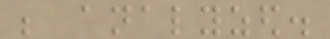be analyzed.
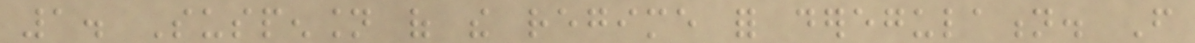1. Suspension of the regime for deregulation. From
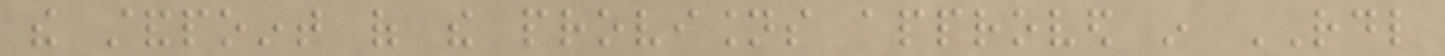the standpoint of the provisions approved in RDL
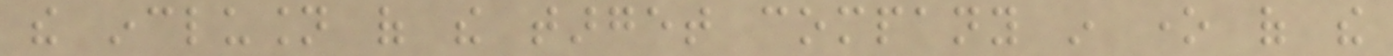the inclusion of the target company in one of the
